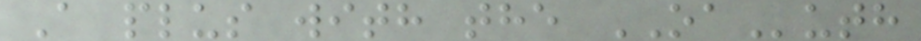A plus with the OAuth
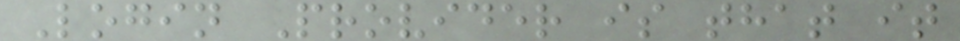Login Provider is that it
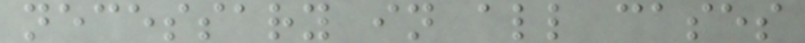necessary in all cases
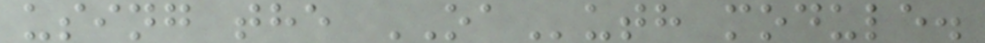using the OAuth module.
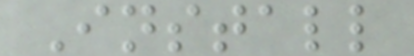Install
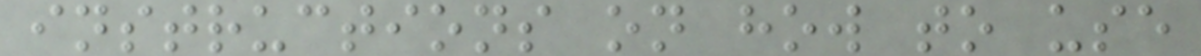instructions on how to use
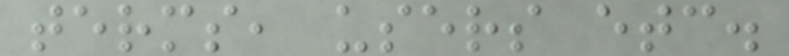terms, users etc.
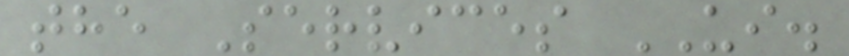the Services UI.
